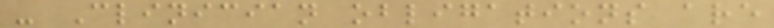- Clinician obligations are
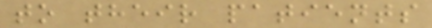to their patients
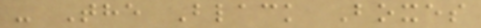- The Black Boxes
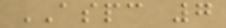ASPC 7
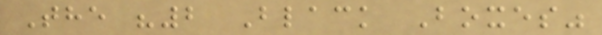The "2 Black Boxes"
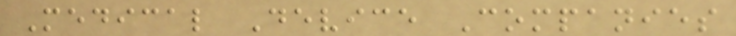Medical Device Companies
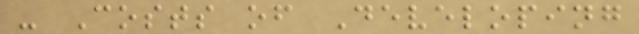- Costs of Developing
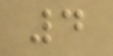4
